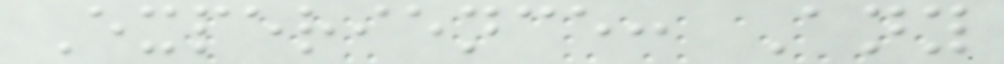Experience: Any
